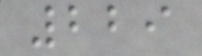229
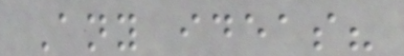Any ideas?
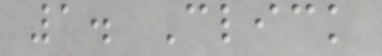1. Click
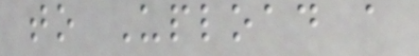to Upload a
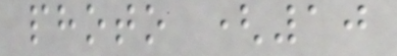photo (10
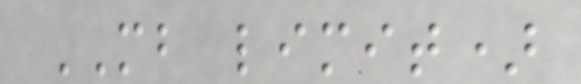MB limit)
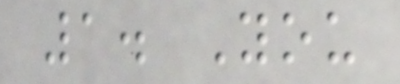1. You
